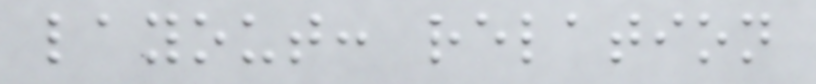layout: relation
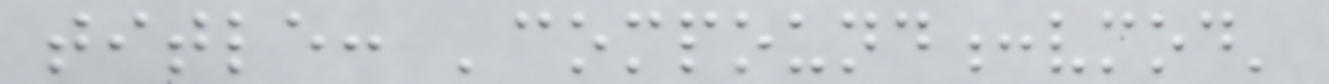title: 'compound:vmod'
